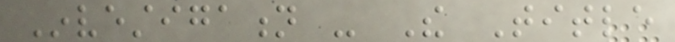Investigation - The Title
